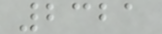2321
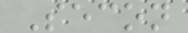Secon
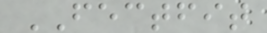FECTFIT
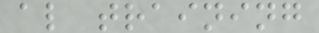al training
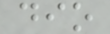dio
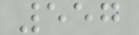557
